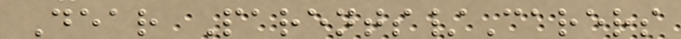Dear Parents/Carers
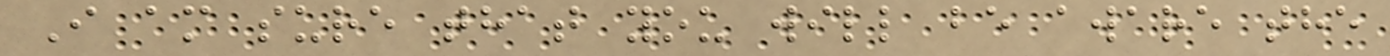I am sure that you will be aware the
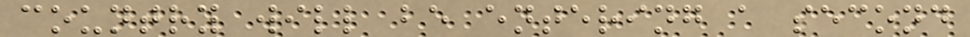country will be entering a second
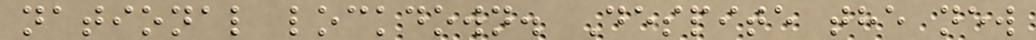national lockdown. Despite the new
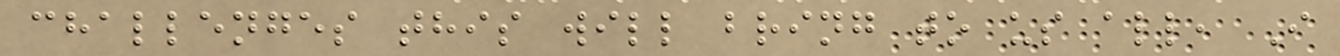challenges this will bring to us all, I
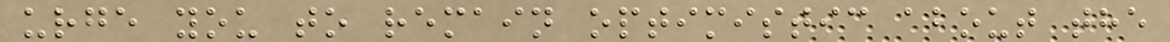urge you to remain optimistic about the
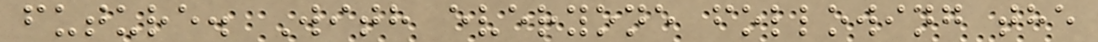future. With everyone following the
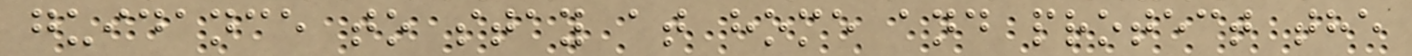guidance to stay at home and protect the
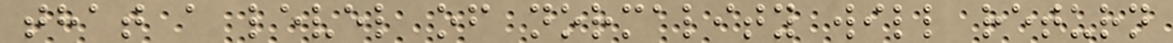that a level of normality will return
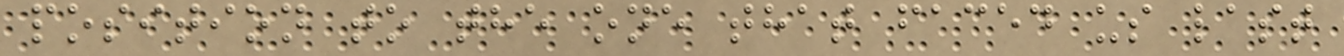position to the one that faced us last
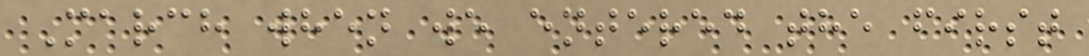March when we entered the first
